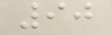90
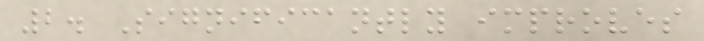2. Significantly improves
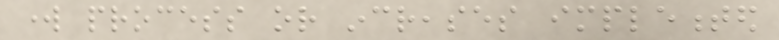work process or increases implemented
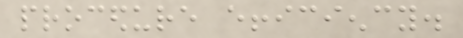procedure efficiency.
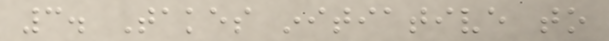3. Takes initiative to
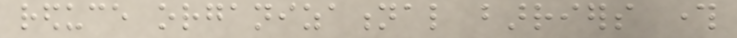reduce organizational barriers through
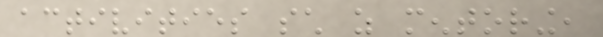activities such as mentoring,
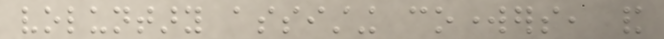voluntary assisting coworkers, and
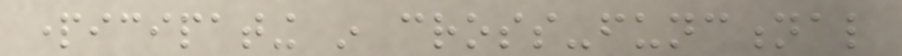participating in cross-functional
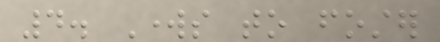4. Works to foster
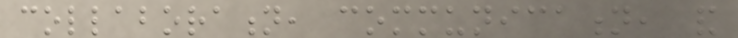collaboration, communication, and
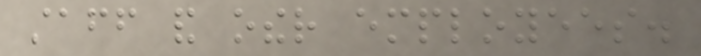staff and other employees.
